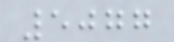5077
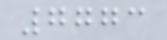7773
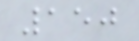150
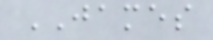JAMES
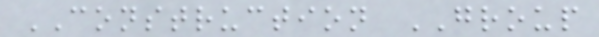CONSTRUCTION GROUP
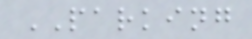PARKING
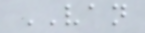VAN
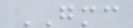GMC
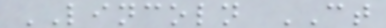LINCOLN CT
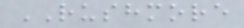RUSHMORE
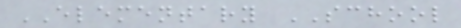ELEMENTARY SCHOOL
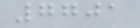7701
